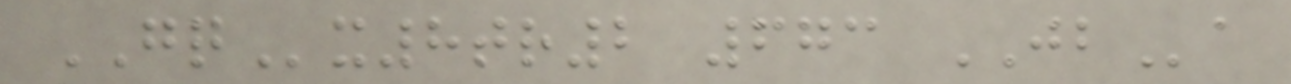GQx8tr2 673 JBa
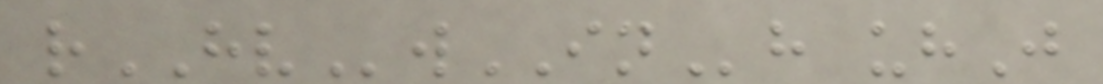rHVwINh uhJ
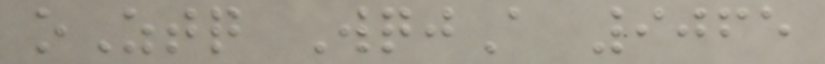oZtq WqjA 9065
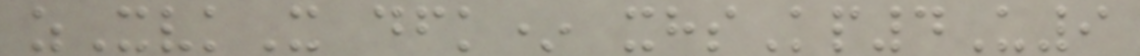zXvkX dfk* xhsKp4U9
